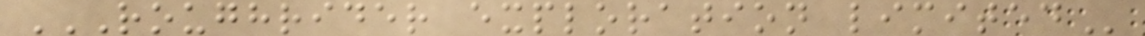ROUGHRIDER EXPLORATION LIMITED
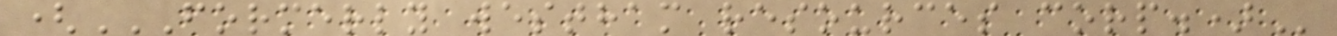(FORMERLY WESTHAM RESOURCES CORP.)
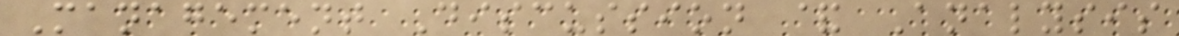Management Discussion & Analysis
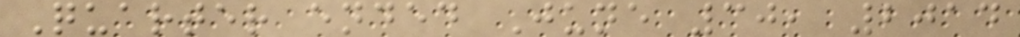Quarter ended June 30, 2014
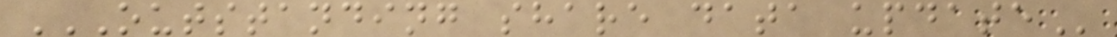OUTSTANDING SHARE DATA UPDATE
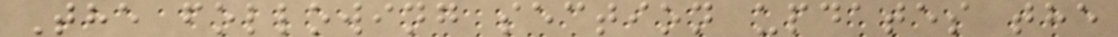The following section updates the
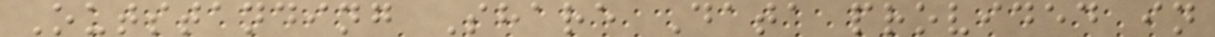Outstanding Share Data provided in
